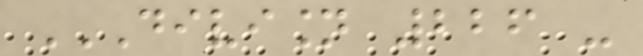DIVISION 226 -
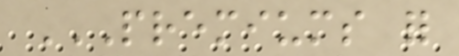PREMIUMS FOR
